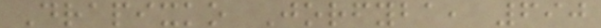Drapixko Jorfyba, 690
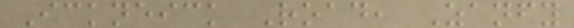Ickneick Road, Zanfy
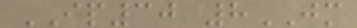IP30 8JM
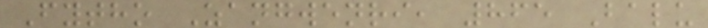Fytho Zangwenri, 865 Balu
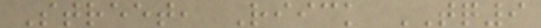Street, Riick TQ9
